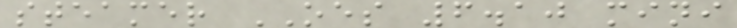steamer OES 6.10 mini
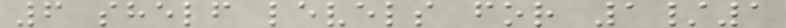6 shelf levels for 1/1
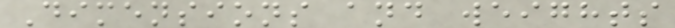Dimensions and weights
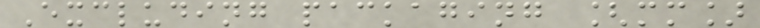Excluding packaging [mm]
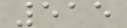515
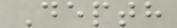Depth
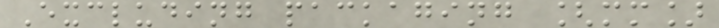Excluding packaging [mm]
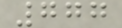777
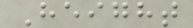Height
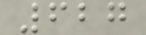627
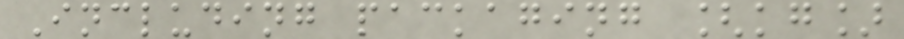Including packaging [kg]
